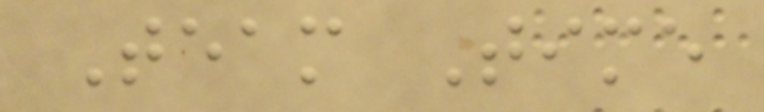Team Time
